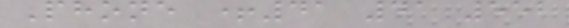Phone +41 41 552
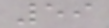59
